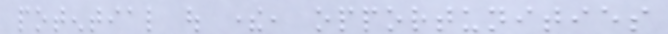potential out there, opportunities
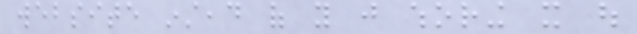website instead of you just whoring it out
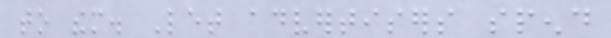to them. Let advertisers spend
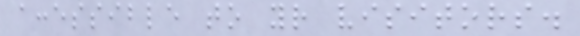accessible to your visitors.
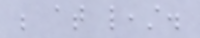be at least.
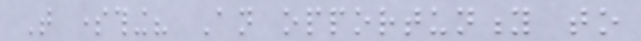That something? An opportunity to
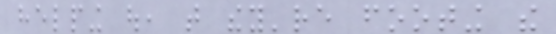helping out, that they're footing the
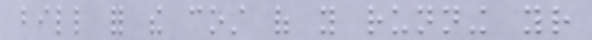bill for the cost of you running your
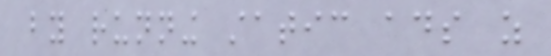by running static ads as
